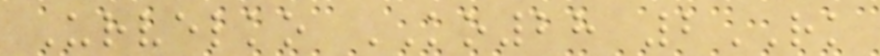Urvelko KO28 2RK
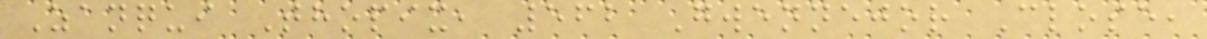Zanqui Thopix, 562 Gwennejor Close,
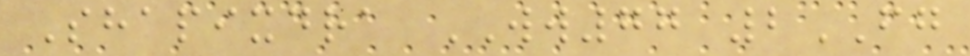Shapixdra WW77 2FG
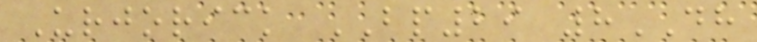Urjorick BP29 8DH
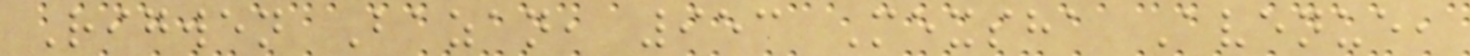Rigwen Bazan, 953 Mexsha Avenue,
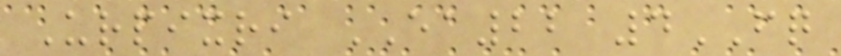Urpixri EA22 4FQ
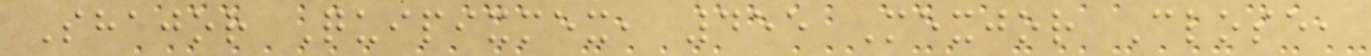Shajor Quipixmex, 455 Mexjor Close,
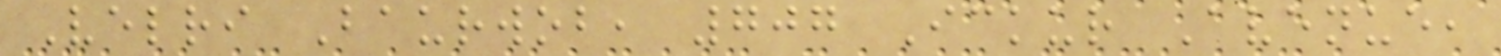Velri Baurwob, 707 Ickur Avenue,
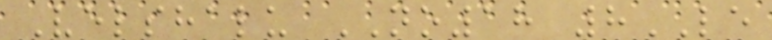Velshalu NO18 8LE
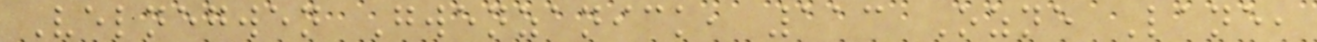Velnegwen Gwenzanick, 113 Ozne Lane,
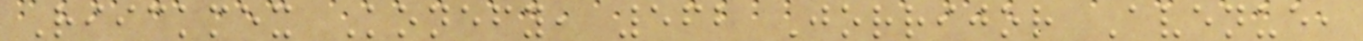Riickmex Konefy, 562 Jorrijor Avenue,
